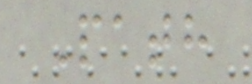Path
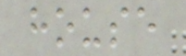house
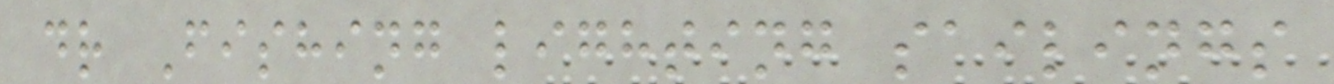dr Fishing lighting sailings
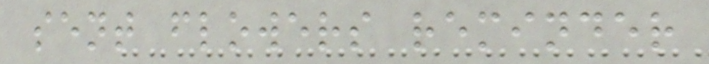sent flowers reminder
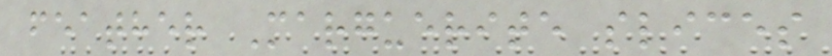feather Marguerite slices
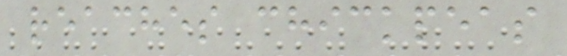reaches chickpeas
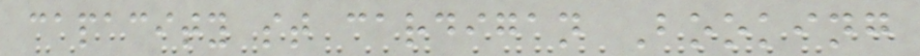capacity st cardigan Booking
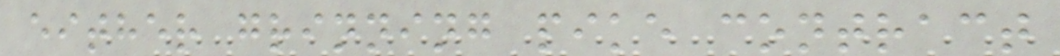either grinning pike contract
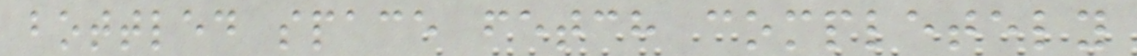bottled space fetch completely
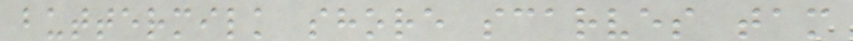buttermilk shore scarves tam
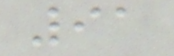91
